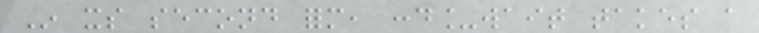In its second form, cond_wait takes a
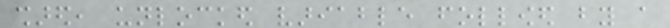shared, unlocked variable followed by a
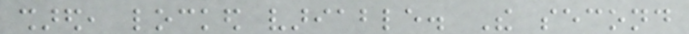shared, locked variable. The second
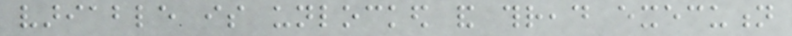variable is unlocked and thread execution
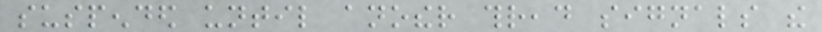suspended until another thread signals the
